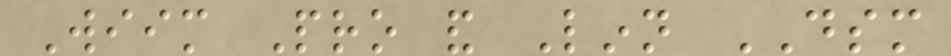Wiim Pro and Linn DSM
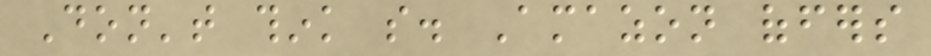Don't think so. Amazon offers
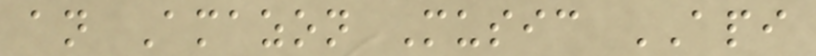an Amazon Music API
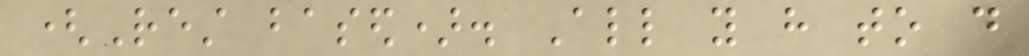(Rest based). All you have to do
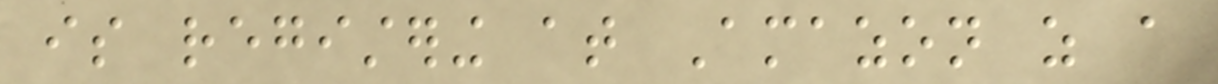is registering at Amazon as a
